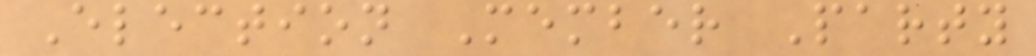Election Member Party
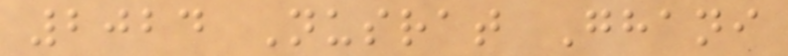2024 Nusrat Ghani
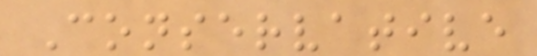Conservative
